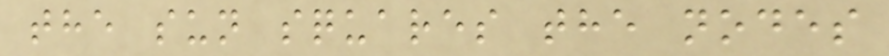the sun squares the nodes
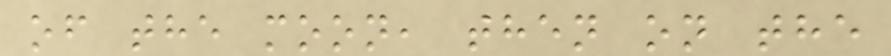of the moon, then on the
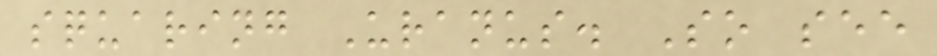squaring Uranus. So see
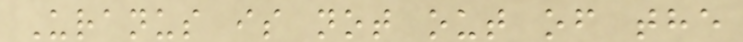Uranus is not out of the
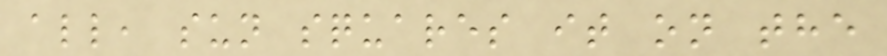all, sun squares it on the
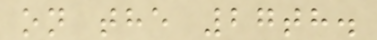on the 27th.
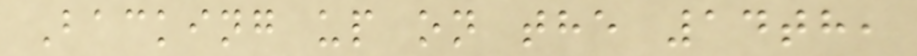Backing up on the 14th,
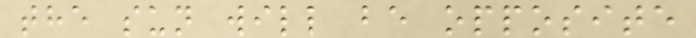the sun will be opposite
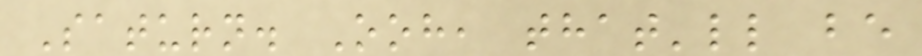Saturn. Ooh, that'll be
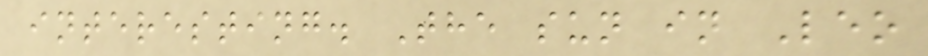interesting. The sun in Leo
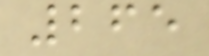265
